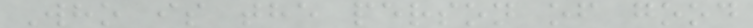Who is the person of good
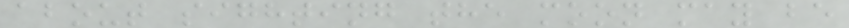about sighting the moon may be
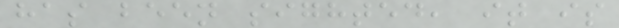has been sighted, it is
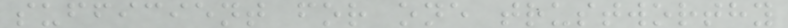sufficient for one trustworthy
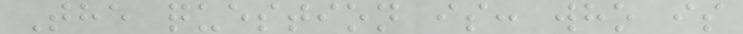The question is: who is
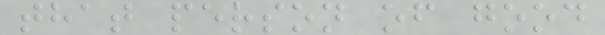that person of good
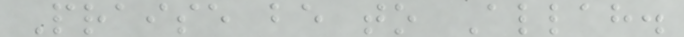Praise be to Allah.
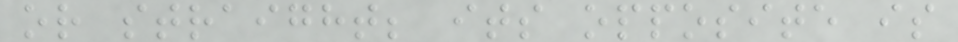or straight; its opposite is
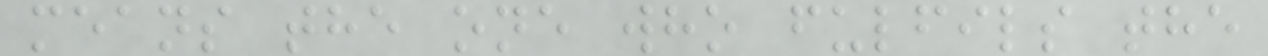means the one who fulfils the
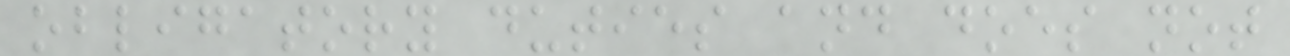obligatory duties and does not
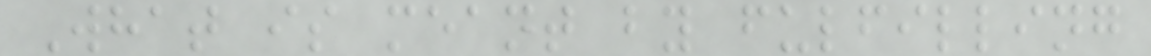What is meant by fulfilling
